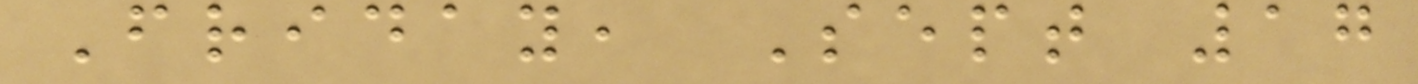Friday, Sept 17
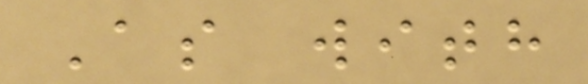As with
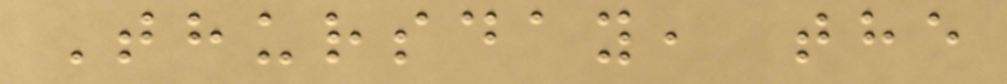Thursday, the
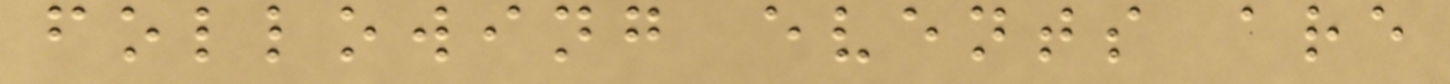following events are
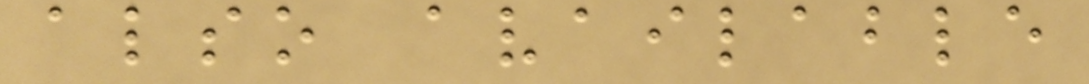also available
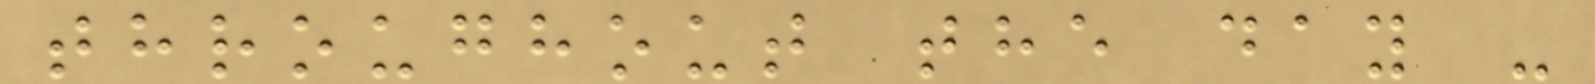throughout the day -
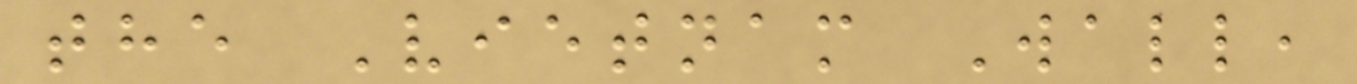the Vietnam Wall,
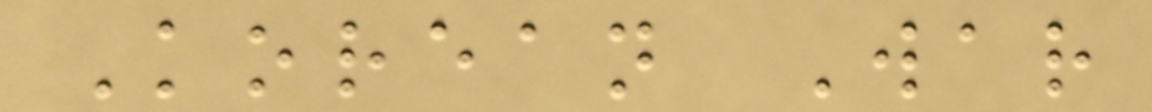Korean War
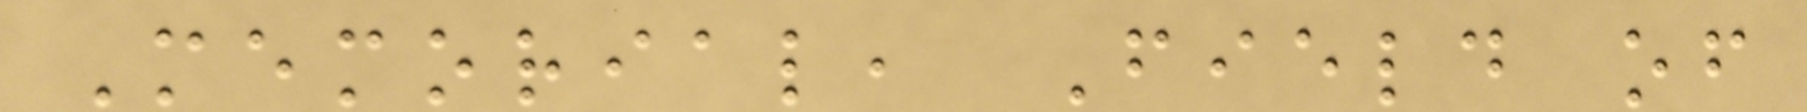Memorial, Field of
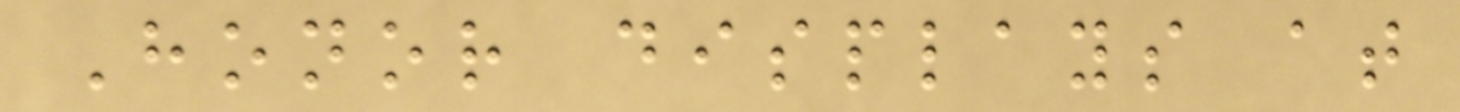Honor displays at
